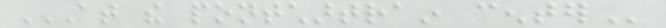AT THE PONTCHARTRAIN CENTER
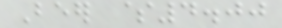Beer $4.00
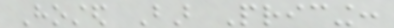Hosted Bar Pricing:
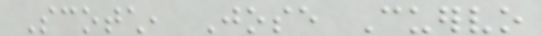Scotch, Jose Cuervo
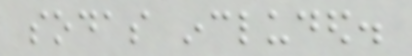sodas included.
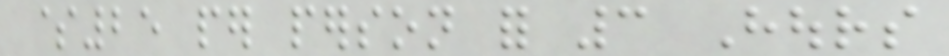$25 per person for 3 Hours
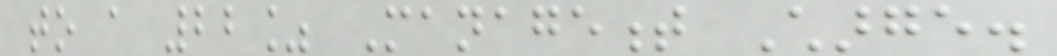to a 22% Management Charge.
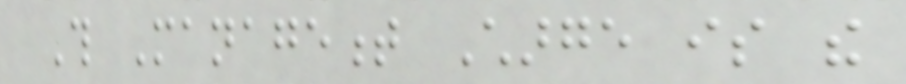This Management Charge is the
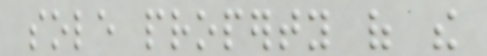sole property of the
